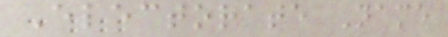Electorate Name
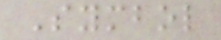Symbol
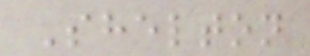Shelton
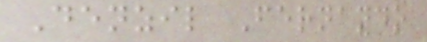Denzil Fernando
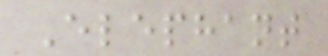Elephant
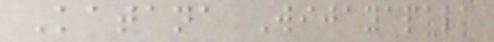Katana Wijayapala
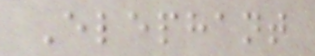Elephant
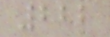222
